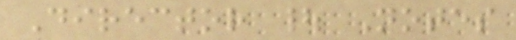Director | Notes
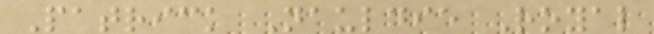Patrick Nauldie Royal
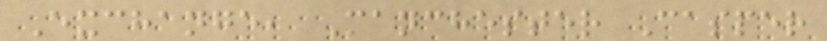Exchange, Manchester Casper
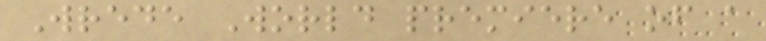Wrede World premiere of a
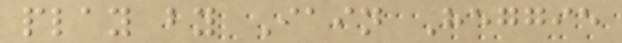play by Iain Heggie
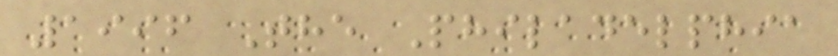1996 The Philadelphia
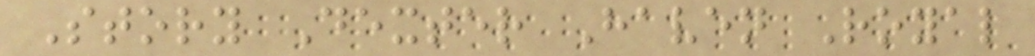Story Dexter Haven Royal
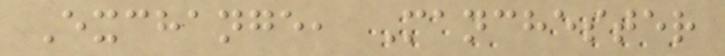Exchange, Manchester
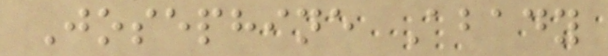Josephine Abady
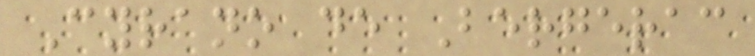Cyrano de Bergerac
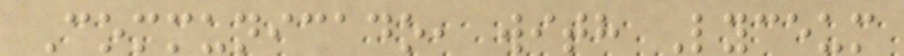Communicado, with Lyceum
